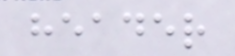header
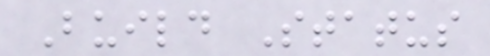Build Status
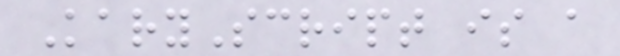KaryScript is a
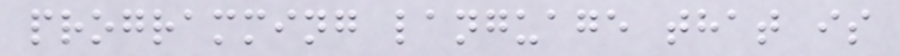programming language that is
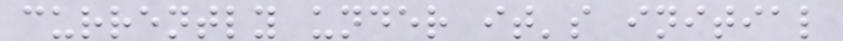currently under it's initial
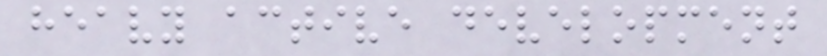heavy active development
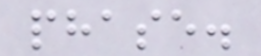phase.
